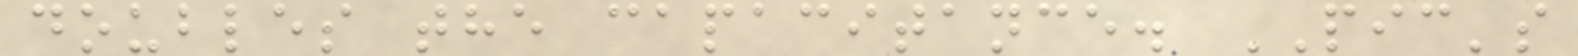doubles the capacitance. PIC's
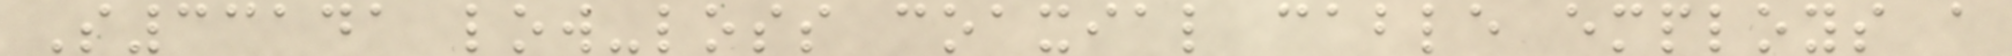S33141 low-loss coaxial cable employs a
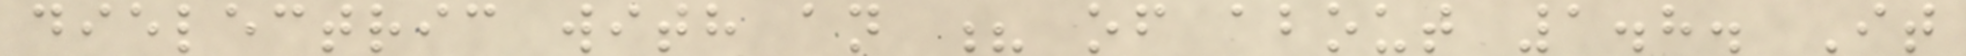dielectric with an ? of about 1.8. It
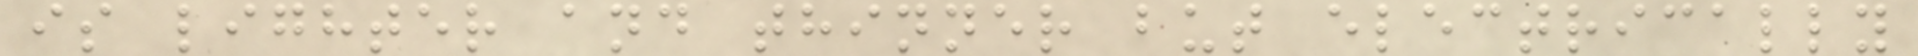is lighter and thinner but electrically
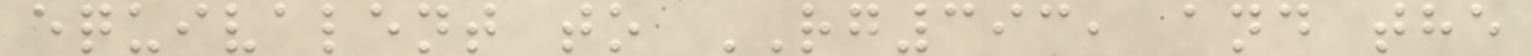equivalent to RG393, and the
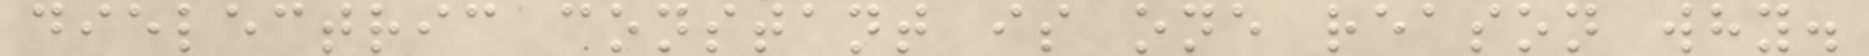dielectric constant is one reason why.
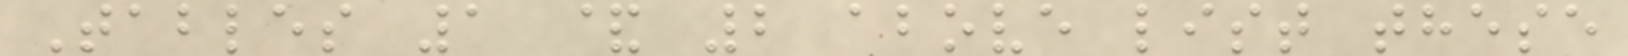Tables 1 & 2 above list these
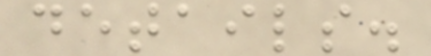details.
